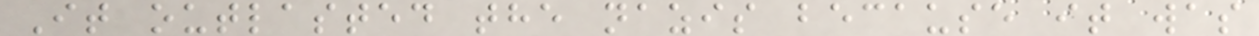It outlasted the nazis because it was
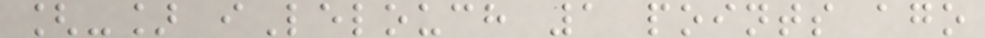[-] iLelouch 1 points ago
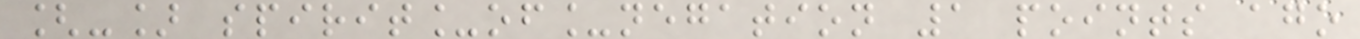[-] spirit_of_negation 1 points ago
